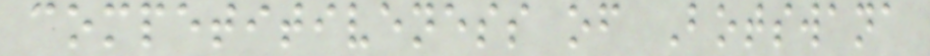competitiveness of Botswana
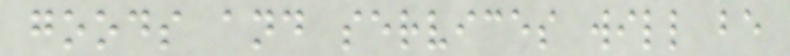goods and services will be
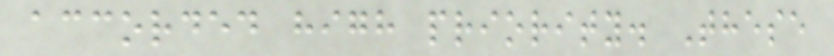accorded high priority. These
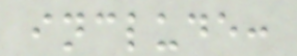include:
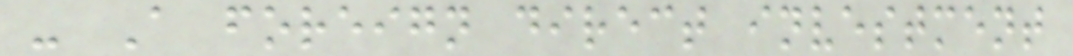- A foreign direct investment
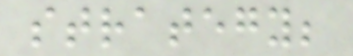strategy;
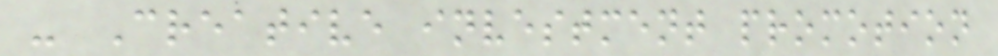- Creative investment promotion
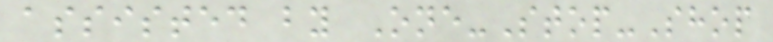assisted by One-Stop-Shop
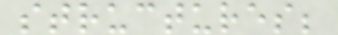structures;
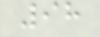98
